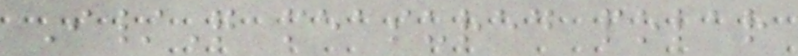I/Q measured polar
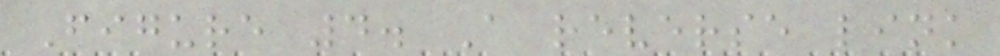Figure 4. A reverse link
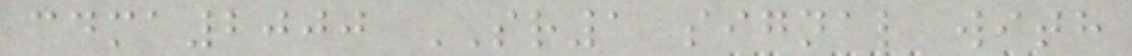cdma2000 SR1 signal with
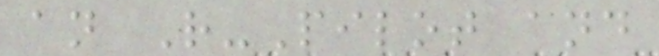an R-Pilot and
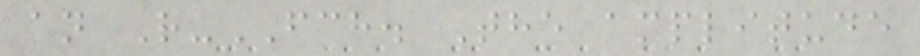an R-FCH. The amplitude
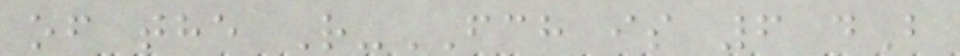of the R-FCH is 6 dB
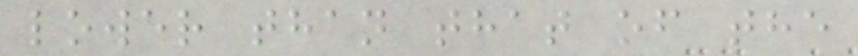lower than that of the
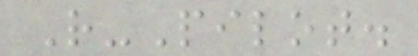R-Pilot.
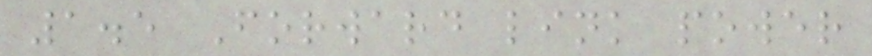1.5 Forward link power
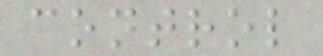control
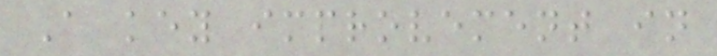A key improvement in
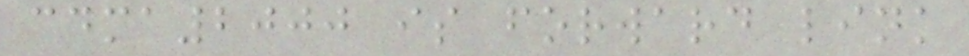cdma2000 is forward link
